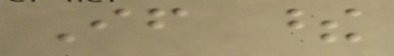If these
